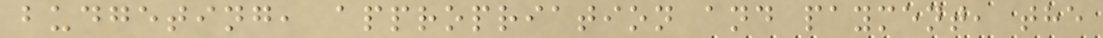budgeting, appropriation and payment, the
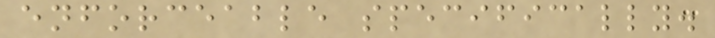enforceable specifically.
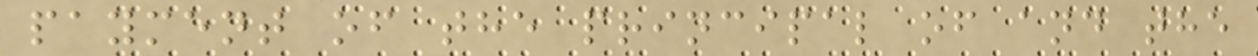payment of the principal of and the
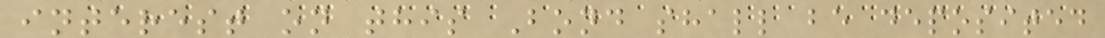interest on this Bond shall be deposited
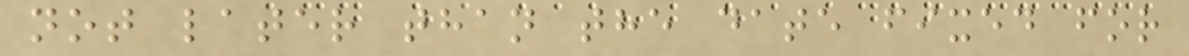not later than the date fixed for
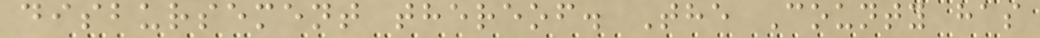disbursement thereof. The County has
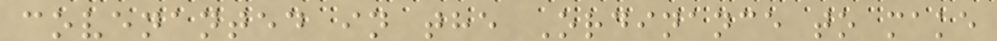covenanted in the Ordinance to make
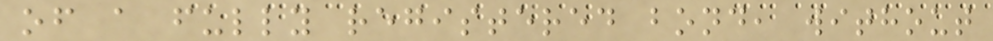of a fully registered bond, without
